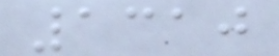1310
